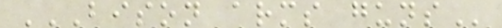BISON ARMS GUNS
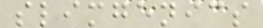slimgenics
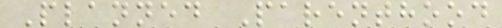Planned Parenthood
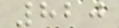820
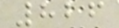826
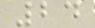24
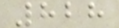828
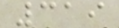319
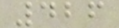426
